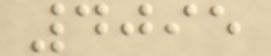4095
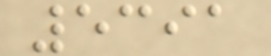5391
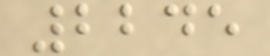2245
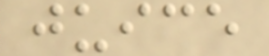juice
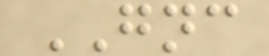GNC
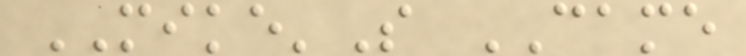MIKE'S CAME
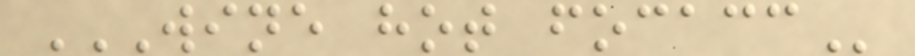WINE HOT FOCACC
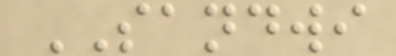SANDWI
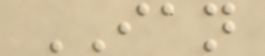IAN
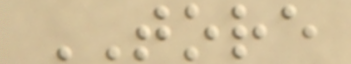TORE
